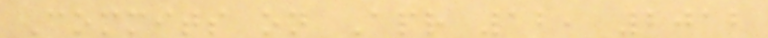Commits on Apr 12, 2012
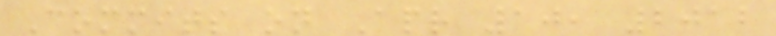Commits on Apr 10, 2012
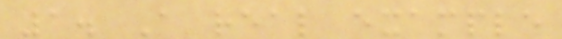1. A real example
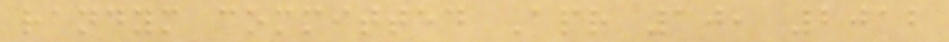randym committed Apr 10, 2012
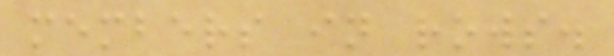members in rows.
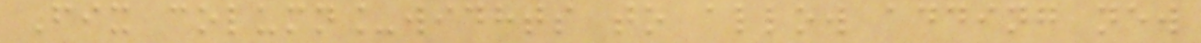Fix column_widhts to allow adding new
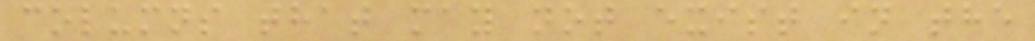columns that may not exist in the
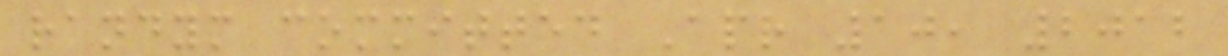randym committed Apr 10, 2012
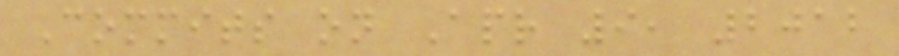Commits on Apr 9, 2012
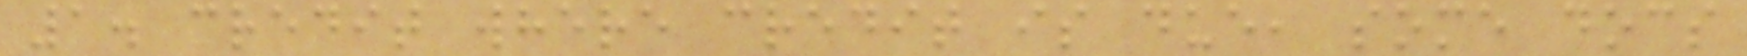1. credit where credit is due, some docs
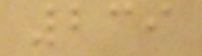239
